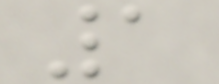1
